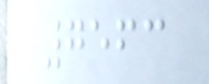7563
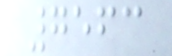7563
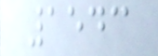1543
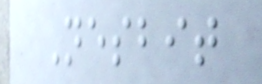Nesbit
